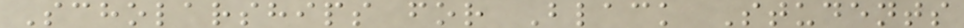Scholarships for Black Students
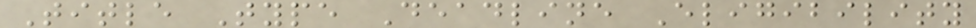Title Type Deadline Eligibility
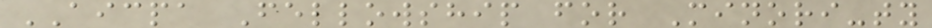AICPA Fellowship for Minori-ty
